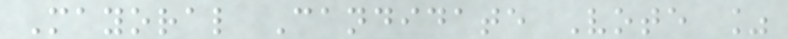Mayoral Candidate Vote %
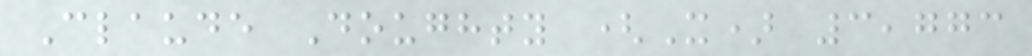Claude Doughty (X) 3,773
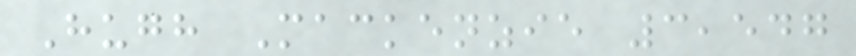Hugh Mackenzie 3,547
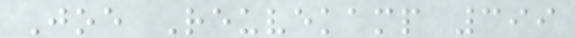Joe Reuvekamp 399
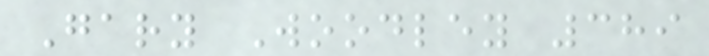Gary Woodley 389
